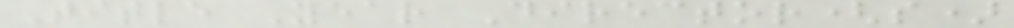Title Year Director(s)
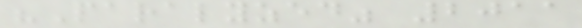"Paralyzed" 2011
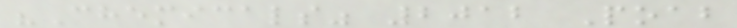"Chemicals" 2012 Poab
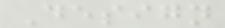Design
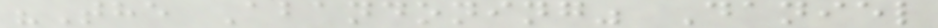"The Abandoning" Daniel
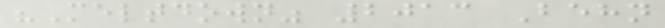"Meltdown" 2013 Behn
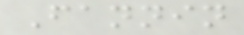Fannin
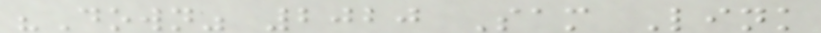"Down" 2020 Sam Link
